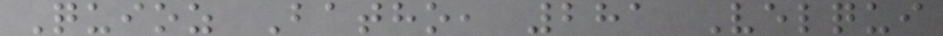Quioz Batho, 281 Velqui
